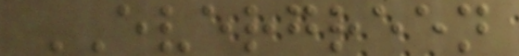EVERGREEN
